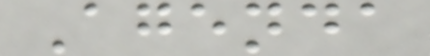Agenda
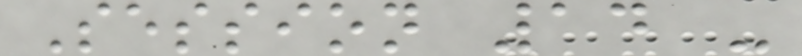Session 14 -
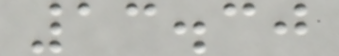13.30
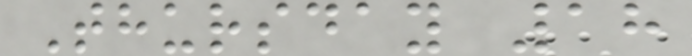Thursday 18
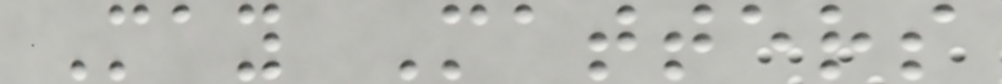May Matters
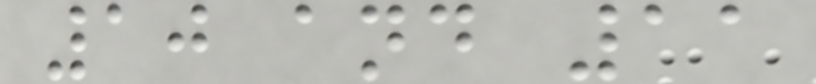10 and 11
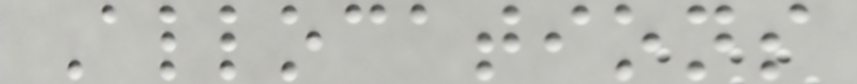Allocations
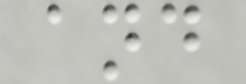and
